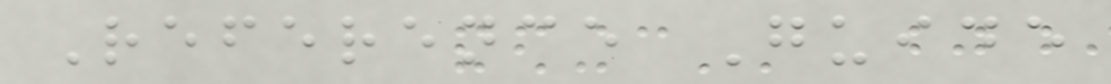Reference Guide
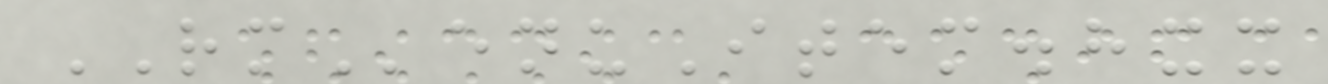RMenuItem.hxx
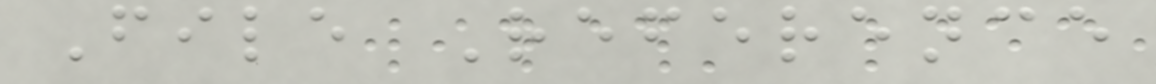File Reference
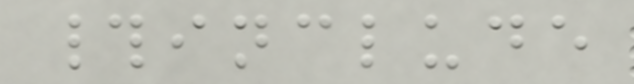#include
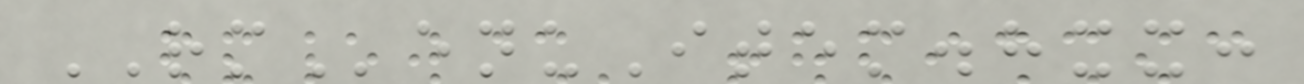RMenuItem.hxx:
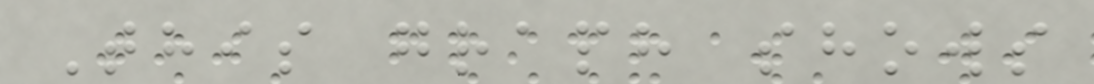This graph shows
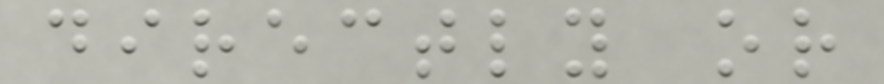directly or
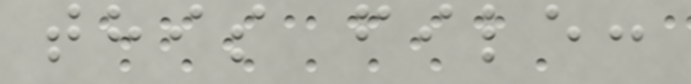this file:
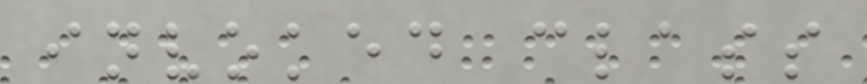invoked class
